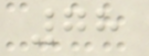78
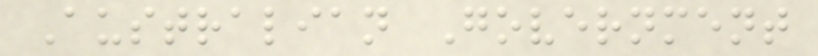Australian Government
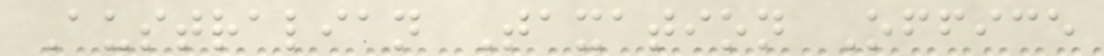Australian Taxation Office
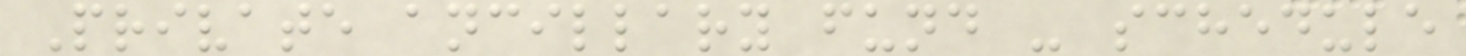Private ancillary fund - schedule
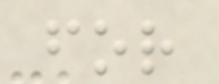for
